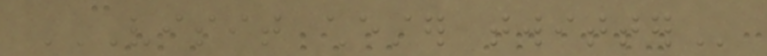VISIT CHESTER TWITTER
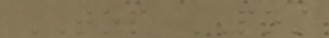TOP POST
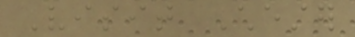Visit Chester
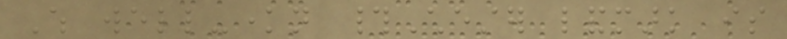Which well-known #Chester landmark is
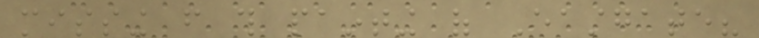missing from this painting of Eastgate?
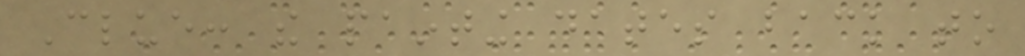Clue: the painting dates back to
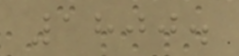1800.
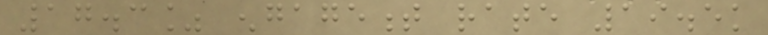17.3% engagement rate 19.5k
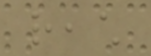reach
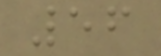56
